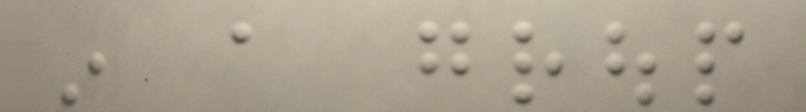in a group
